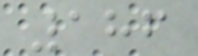186
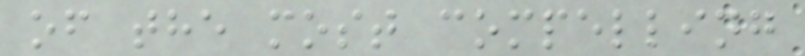of the most compelling
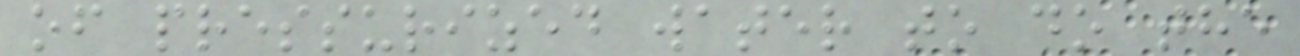of pressurized water to do the
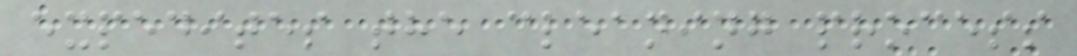expedites the cleaning process
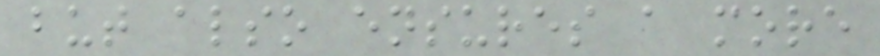but also ensures a more
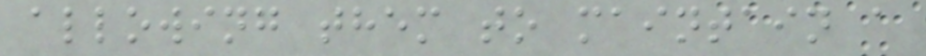allowing them to maintain a
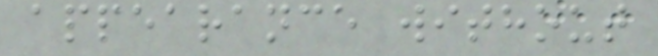appearance without
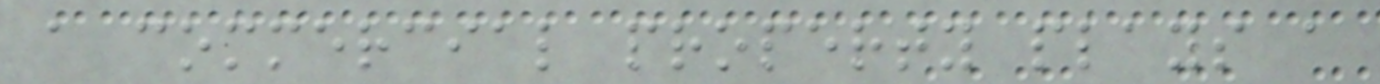a commercial property plays a
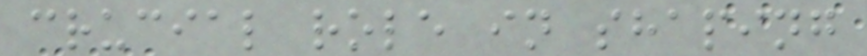crucial role in shaping
